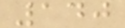140
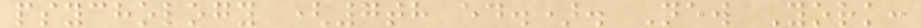psychology (7th ed.). New York:
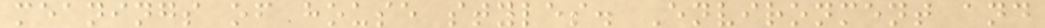meanings of house styles. Environment and
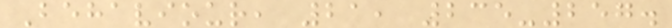Behaviour, 21, 235-257.
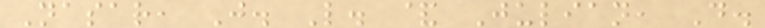Nasar, J. L. & Julian, D.
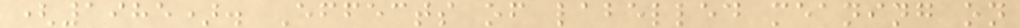(1985). Effects of labelled meaning on
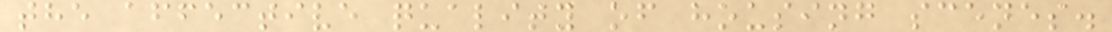the affective quality of housing scenes.
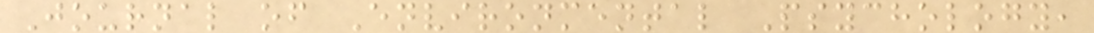Journal of Environmental Psychology,
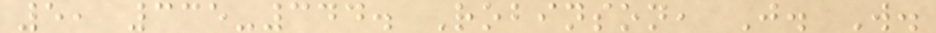5, 335-344. Robinson, J. W.
